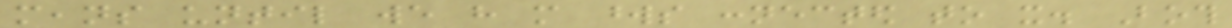means until we have more words connected to it. Both
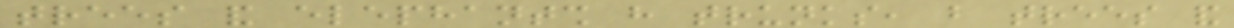trees and elephantsh have trunks, but trees and
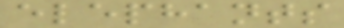elephants
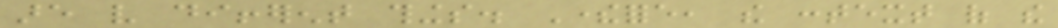are very different things. Therefore, the context of the
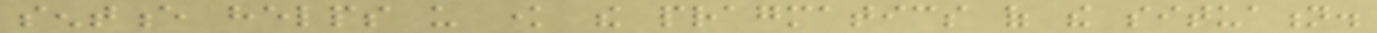sentence helps us know the pragmatics of the situation.
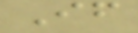If
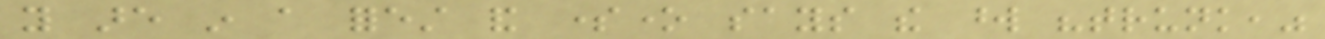you are in a forest and someone says the word "trunk,"
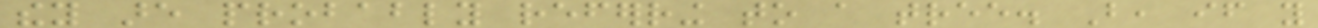they are probably referring to a tree. But, if you
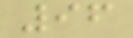96
